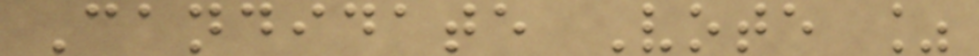Candidate Vote %
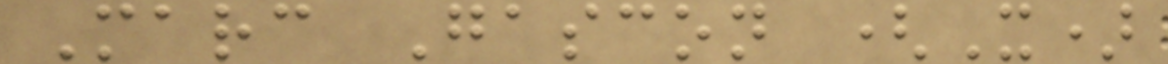Marc Gascon (X)
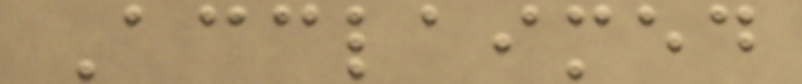Acclaimed
